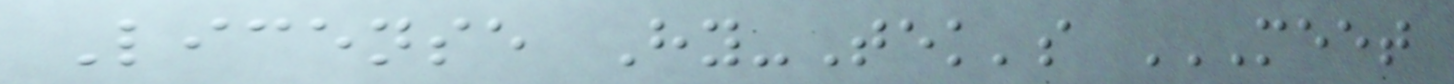License Hy-Tek's MEET
